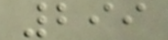299
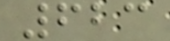623
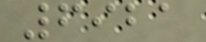6921
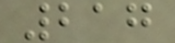217
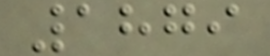1879
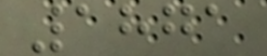1871
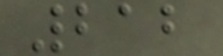212
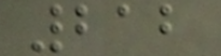212
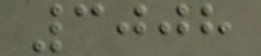3008
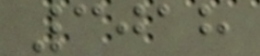3018
